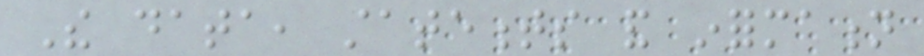The data, statements and information
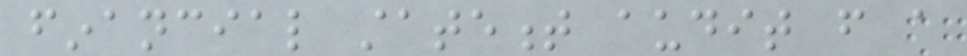financial statement audit from a
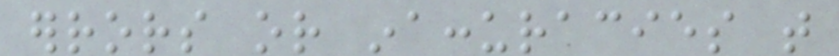errors or inaccuracies that
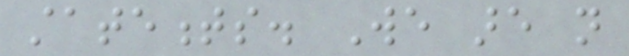statements. We are not
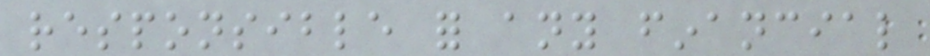responsible for any financial
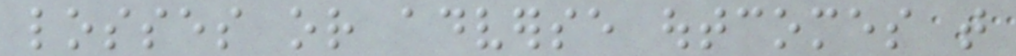losses or adverse outcomes that
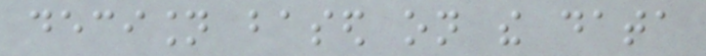decision based on the data
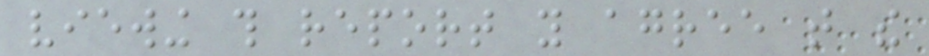viewing this report you agree that the
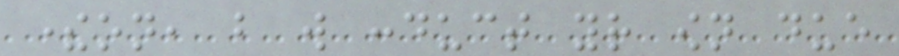thereon, but will conduct your own due
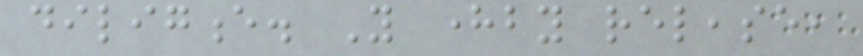diligence. You hereby release,
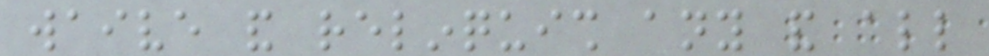waive and relinquish any and all
